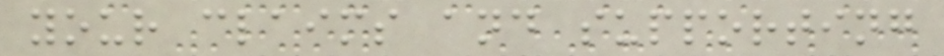your claims and supporting
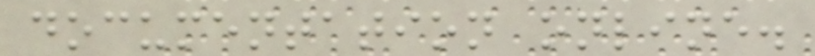documentation online.
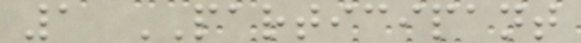1 PARTICIPANT
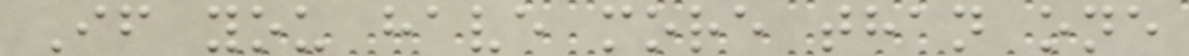If you have more than one
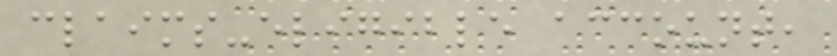claims-eligible account,
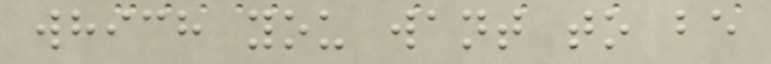which you want to be
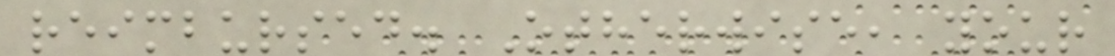reimbursed. Otherwise, your
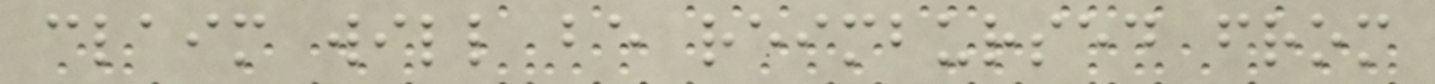claim will be reimbursed from
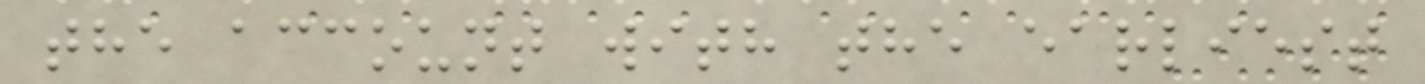the account with the earliest
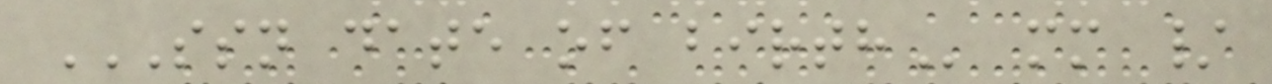SSN DATE OF BIRTH mm /
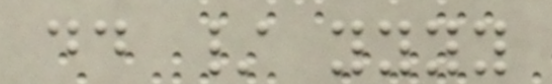dd / yyyy
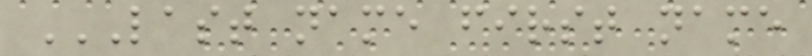LAST NAME FIRST NAME
